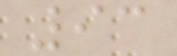93
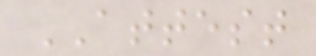ATTEST
